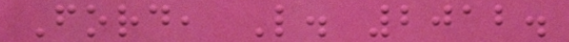Ford, L. 2012.
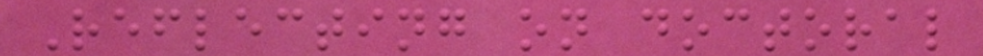Reflecting on doctoral
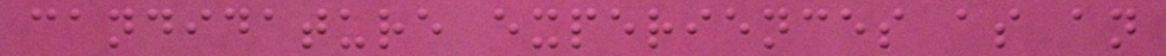candidature experiences as an
